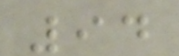94
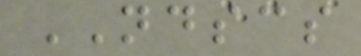NDSCS
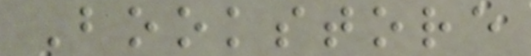Bookstore
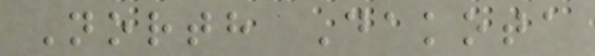North Dakota
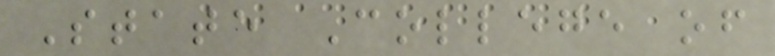State College of
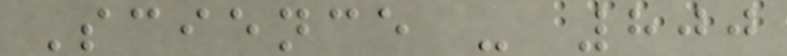Science - 800
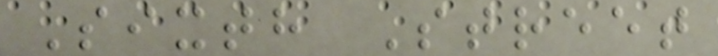Sixth Street
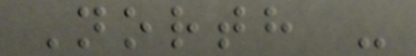North -
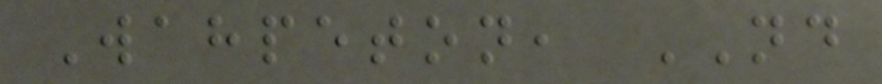Wahpeton, ND
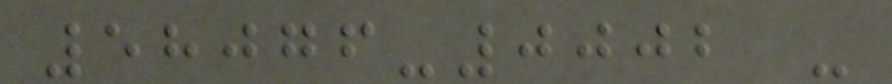58076-0002 -
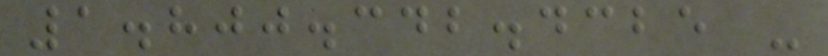1.800.342.4325 -
